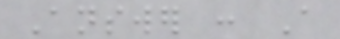Answer : A
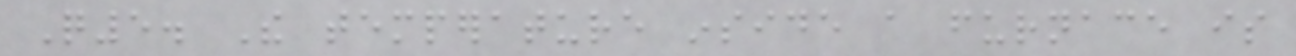Q5. The temperature inside a furnace is
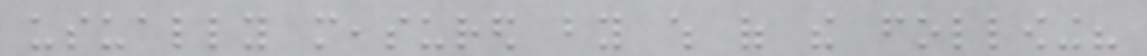usually measured by which of the following?
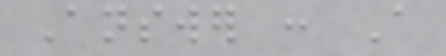Answer : A
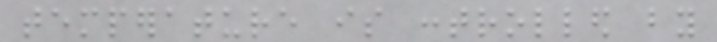temperature is controlled by
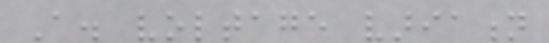A. voltage variation
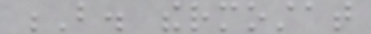B. thermostat
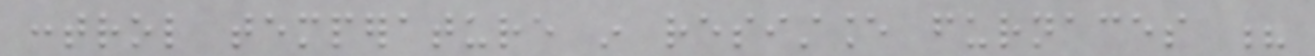control temperature in resistance furnaces ?
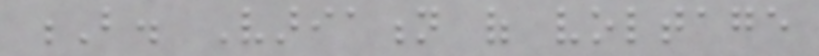B. Variation of voltage
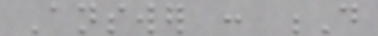Answer : D
